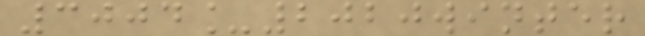3004_2020winter
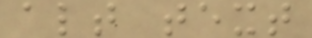alt text
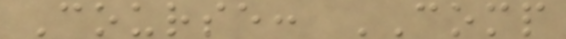Course: COMP
